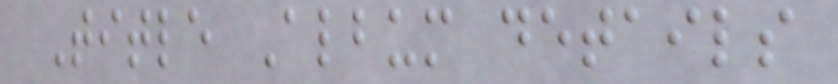Title Album details
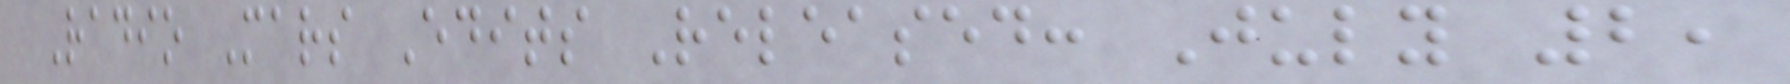Radio Mars Edits Released: July 2,
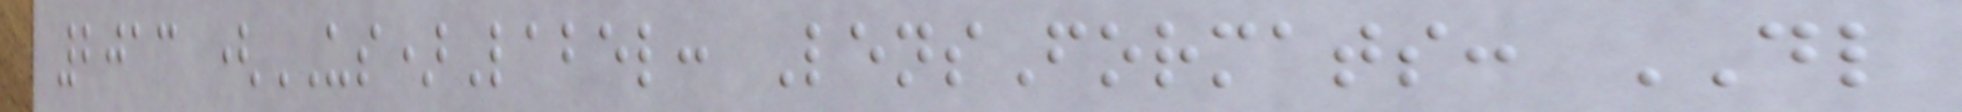2013 (US)Label: LensFormats: DL
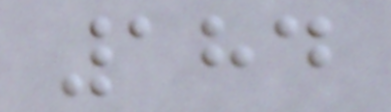184
